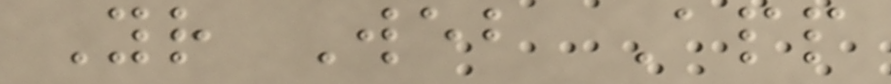Your Web App
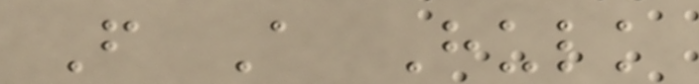From A Hulk
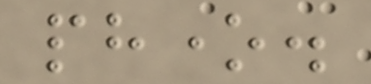phone.
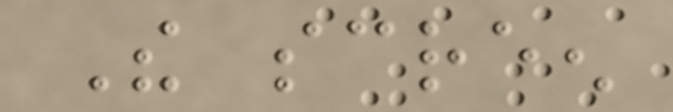The screen
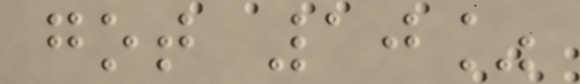got 10%
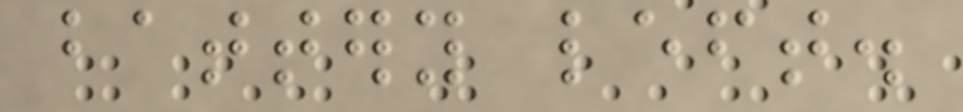battery left.
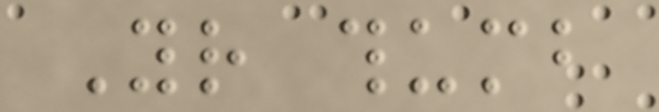Your thumb
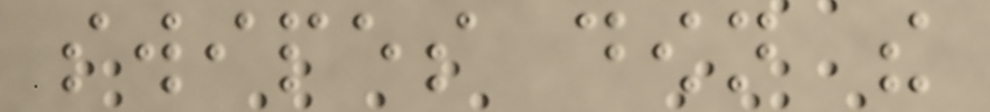swipes down the
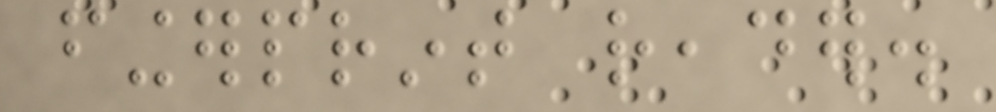fingerprint reader.
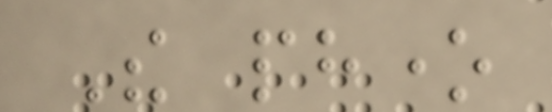The phone
